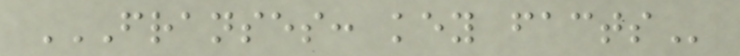FRANSES: KEY FACTS
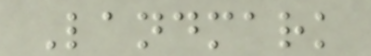Landmark
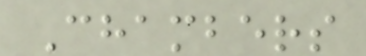Chambers
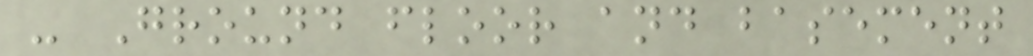- Ground floor and basement
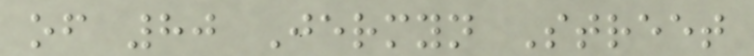of 80 Jermyn Street
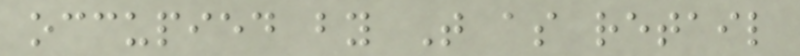occupied by T as retail
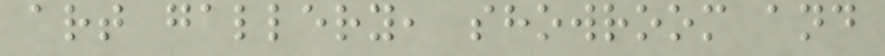art gallery, showroom and
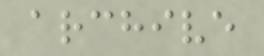archive
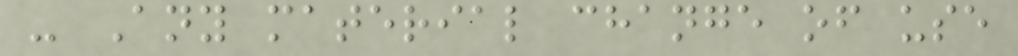- Any material change of use
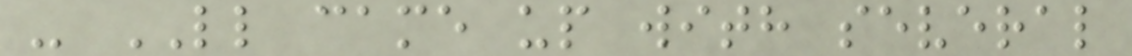- LL came up with several
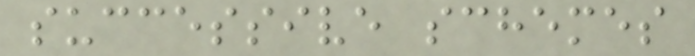successive schemes
